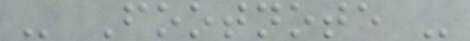- Footnote -
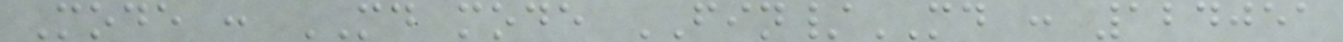Mode : MD mode FIN/MD : 124051
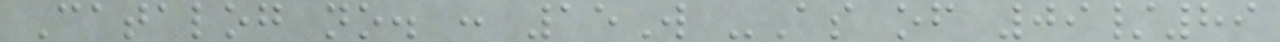Catalog no. : 15W -As of 09/89
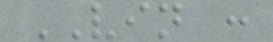VIN :
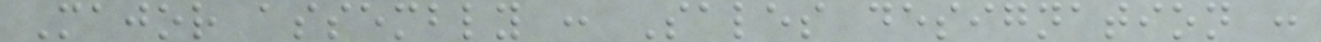Major assembly : Sales designation :
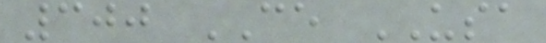300 CE USA
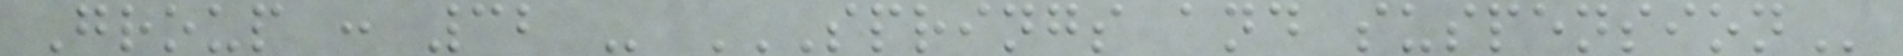Group : 32 - SPRINGS AND SUSPENSION
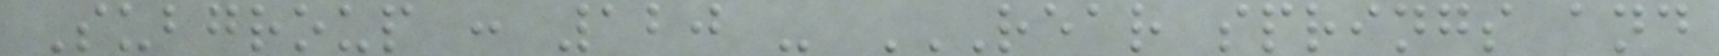Subgroup : 120 - REAR SPRINGS AND
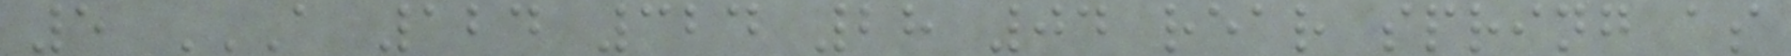5 A 124 324 28 04 REAR SPRING AS
